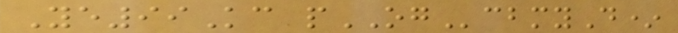Ye99Kc pOGcbmyD*
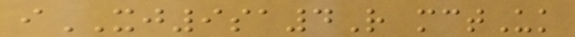iXJ9sa4R mctUk
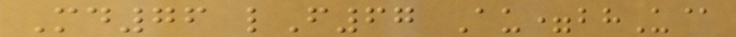Md76 lF67 Au=bhU@
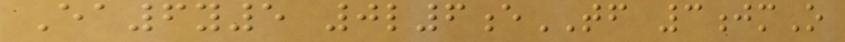Ea6y5 0l6eTF 3jmO
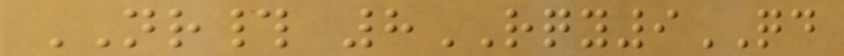NR# 8RQY9QD
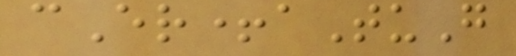cEr+aTuG
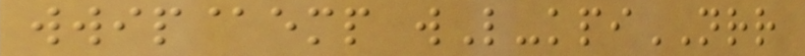wwip@emp wL-kpiNRR
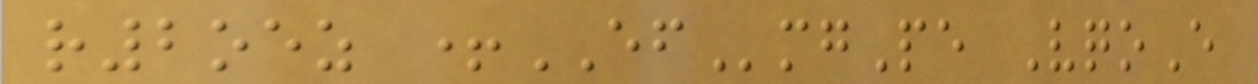r2oez +EFmgPe VqoE
